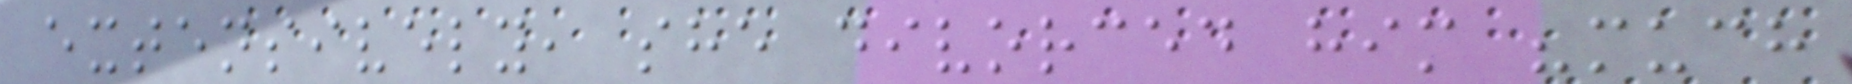extensively, she divorced him "much
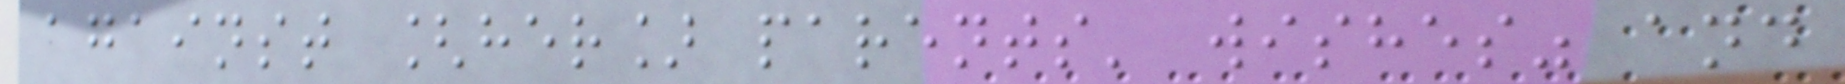against [her] parents' wishes" and
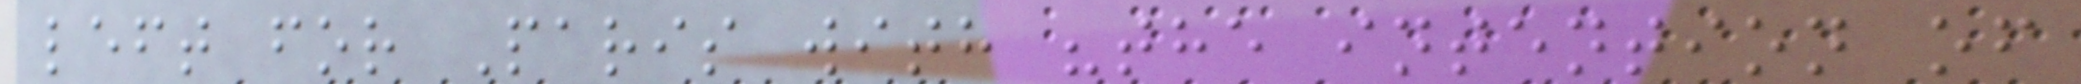left for Paris with "the intention of
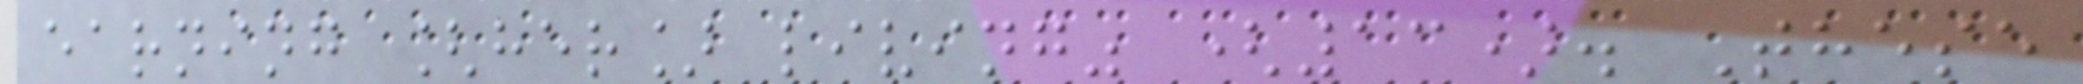earning [her] living" (13). These
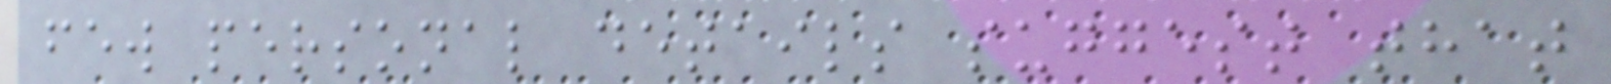few personal details suggest that
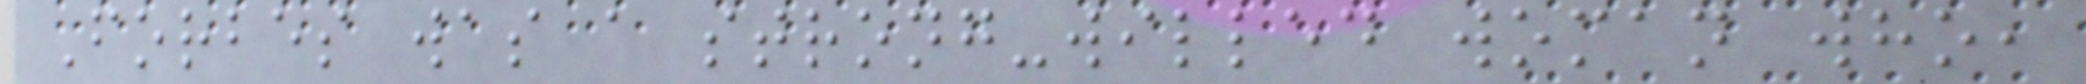Forbes was a strong-willed woman who,
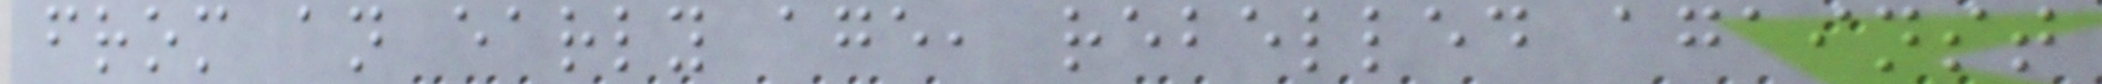from an early age, rebelled against
